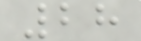28
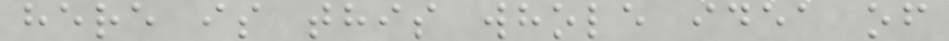here is this whole idea of
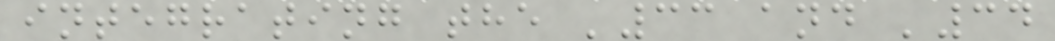integrating the '33 and '34
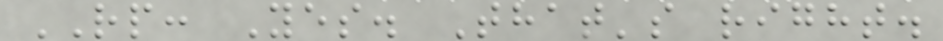RP: Yes. That's right.
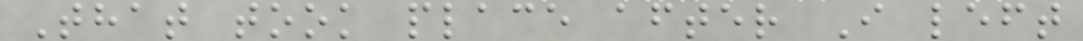That took place after I left
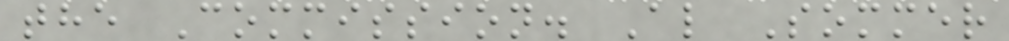the Commission. Al Sommer
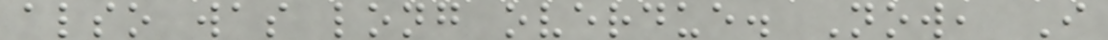also was long overdue. Now, I
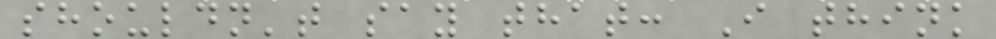shouldn't say that: I think
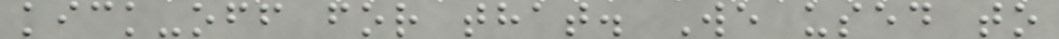kick-off for that. We used to
